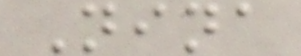Nina
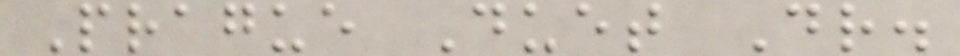Prague Duet Dr.
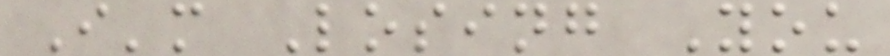I'm Losing You
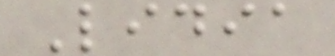Lidia
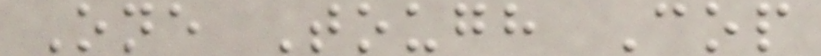One Tough Cop
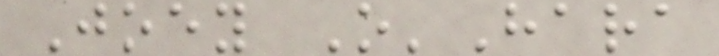Joey O'Hara
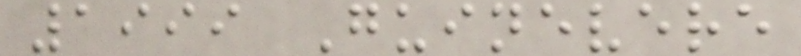1999 Guinevere
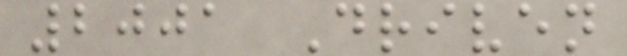2001 Driven
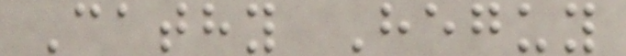Cathy Heguy
